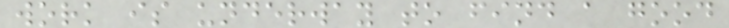work is underway to find a good
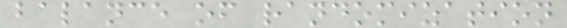balance of randomization
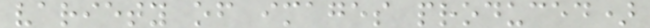variety of images produced)
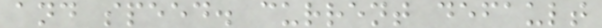and speed. current default
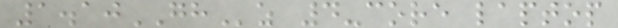1.10GHz 4-core laptop
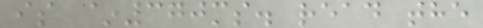is ~370ms. read the
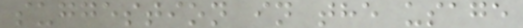suggestion in the usage
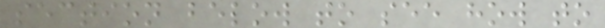section below to see how to
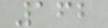162
